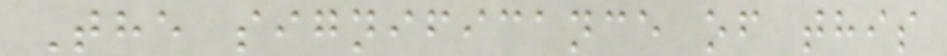The significance of this
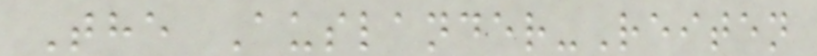The Auslander-Reiten
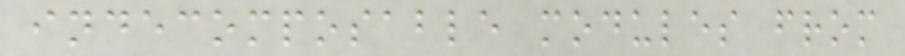indecomposable modules from
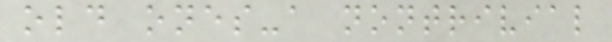old ones-a nontrivial
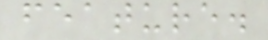feature.
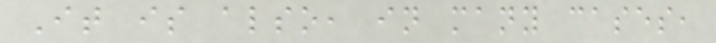It is also, in many cases,
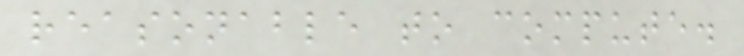reasonable to compute.
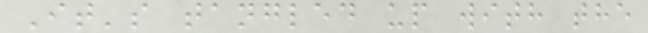It's tangled up with the
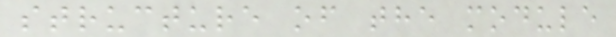structure of the module
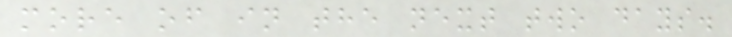more of in the next two days.
